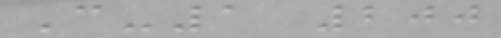C-1 200
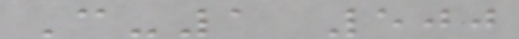C-1 500
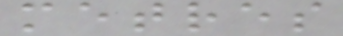metres
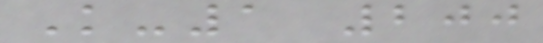K-1 200
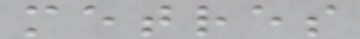metres
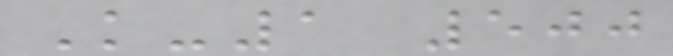K-1 500
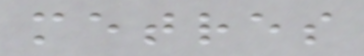metres
